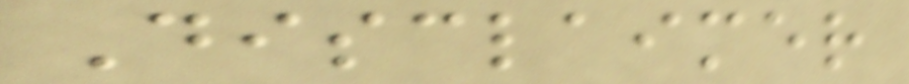Disclaimer
